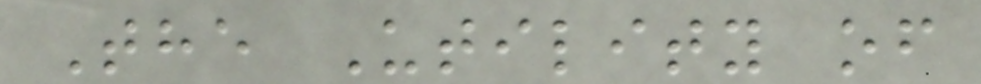The Utility of
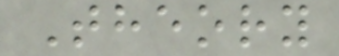Theory
